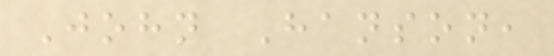John Hanson,
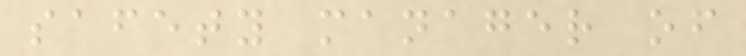safety manager of
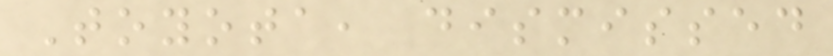Toyota, dismissed
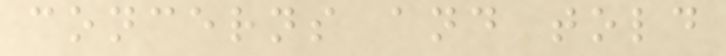concerns and told
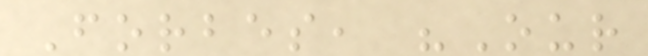Forbes, "Our
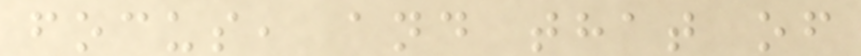focus, and that of
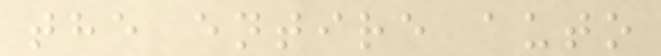the entire auto
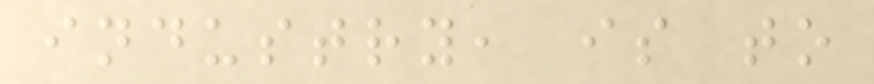industry, is to
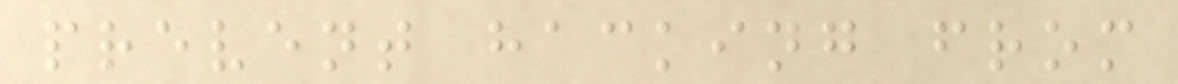prevent hacking from
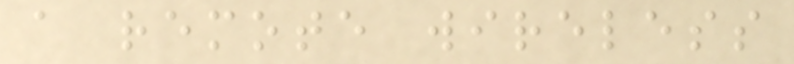a remote wireless
